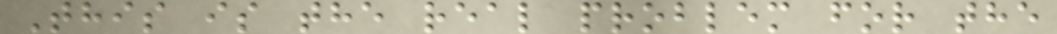This is the real problem for the
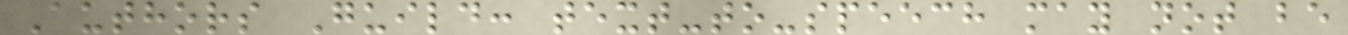Authors Guild: text-to-speech may not be
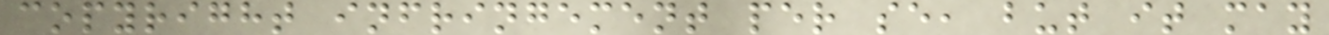copyright infringement per se, but it may
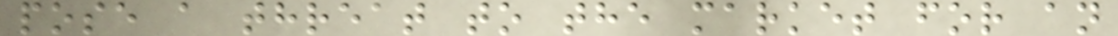pose a threat to the market for an
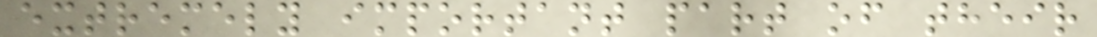extremely important part of their
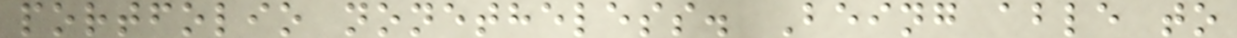portfolio nonetheless. Being able to
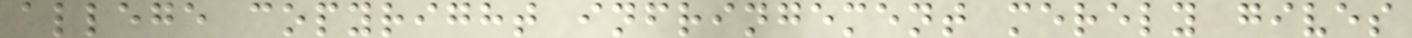allege copyright infringement merely gives
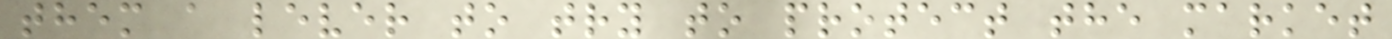them a lever to try to protect the market
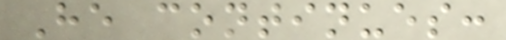He continues:
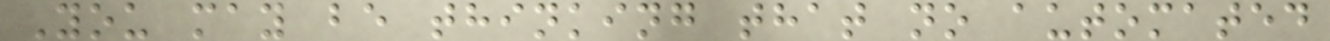You may be thinking that no automated
